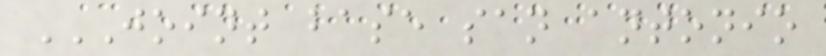JOINT BASE SAN ANTONIO
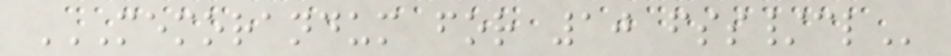MEMORANDUM FOR 10 FSS/CL
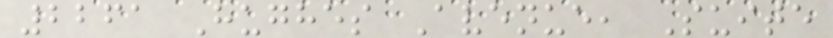2261 Hughes Avenue, Suite
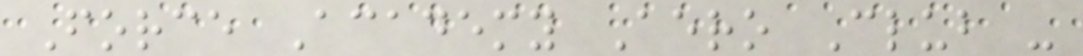Force Academy Aero Club -
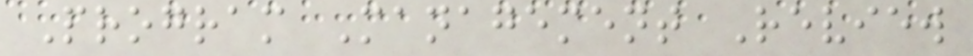Program Management Review
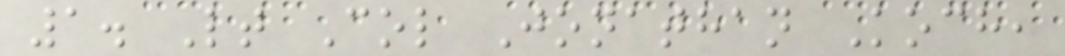1. Lt Col Jonathan Koch,
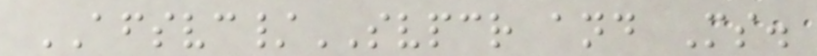AFSVC/SVPCR and Ms.
